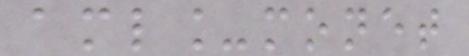aml_monet
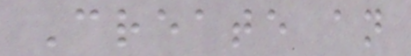Create an
